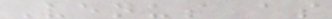Venus as
